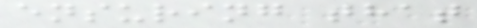ensuring that
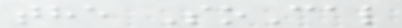the SoCal
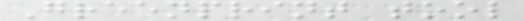Greenprint tool
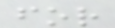for
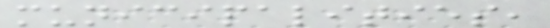municipalities,
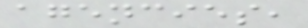agencies,
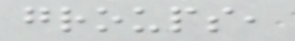groups,
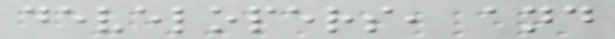developers, and
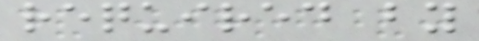required by
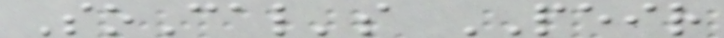SoCal's PEIR
